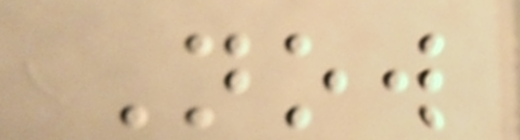Now
